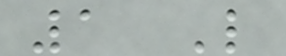1 Like
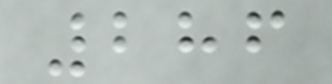286
